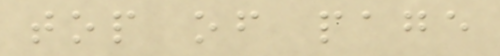top of page
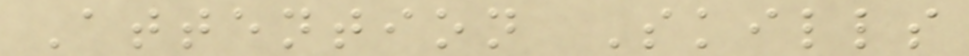Attention Skills
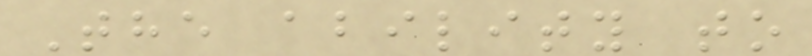The ability to
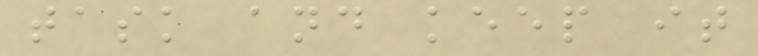task and keep it
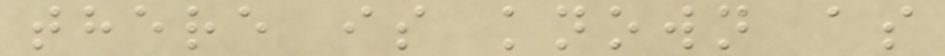there is known as
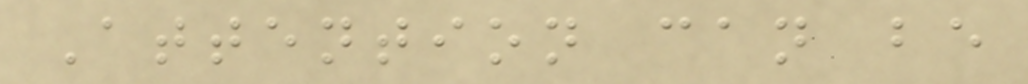Attention can be
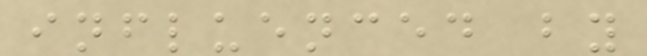influenced by
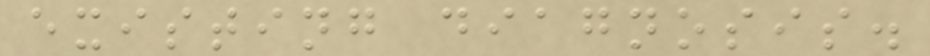existing diagnosis.
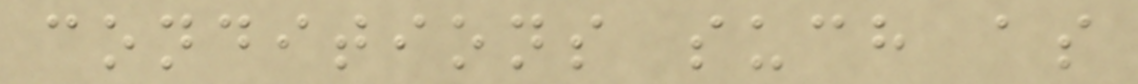conditions such as
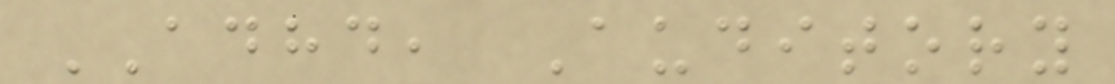ADHD, Auditory
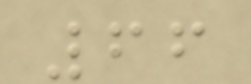66
